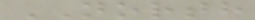NORTH
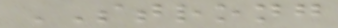STRONG
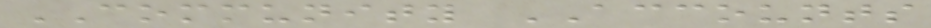COMMUNITY ACCOUNTS
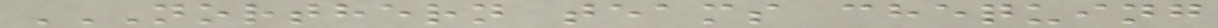NORTHERN TEAMS CHEQUING
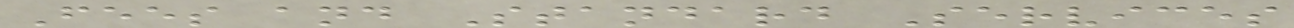Fees and Standard Services
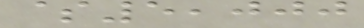$5,000
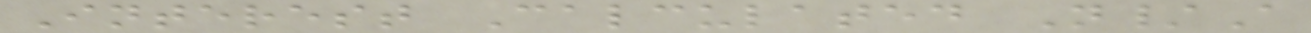Interest Calculated N/A
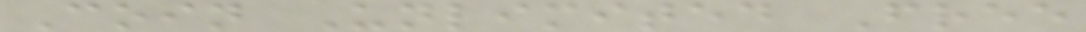Coin Unlimited Free
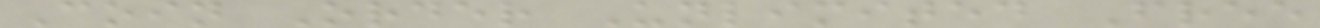Coin Order Unlimited Free
